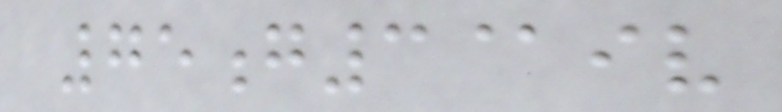75g3@iv
